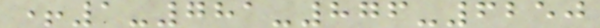+1-781-876-6250
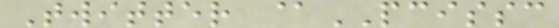Twitter @PCISSC
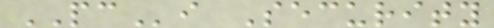PCi Security
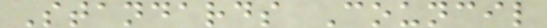Standards Council
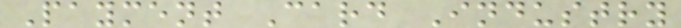Payment Card Industry
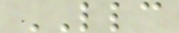LLC
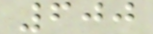600
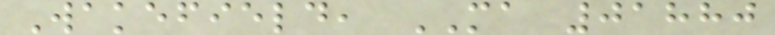Wakefield, MA 01880
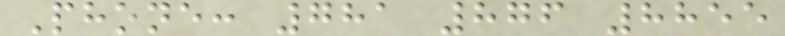Phone: 781 876 8855
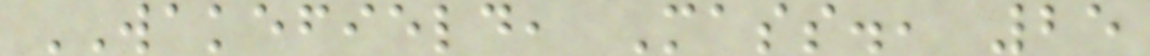WAKEFIELD, Mass., 25
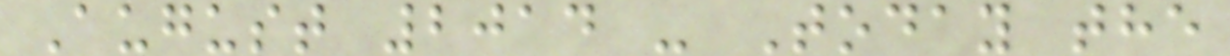August 2014 - Today the
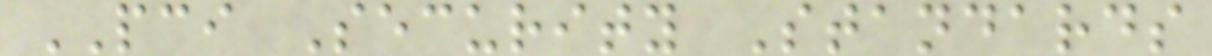PCI Security Standards
